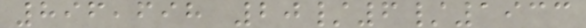896,698 20/6/1933
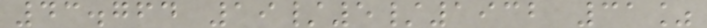43.764 19/5/1932 31%
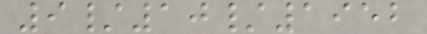9/10/1952
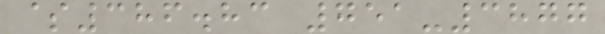$386.83 751-3877
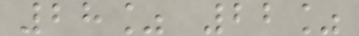28% 22%
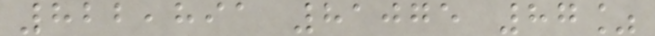822,891 81075 87%
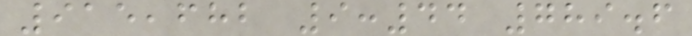915,682 9:44 789.6
